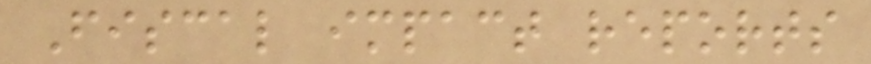Fiscal impact reports
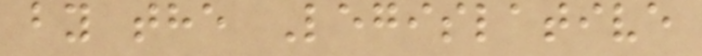by the Legislative
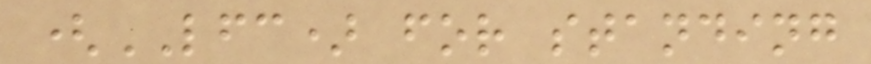(LFC) for standing
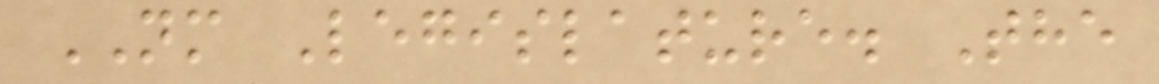NM Legislature. The
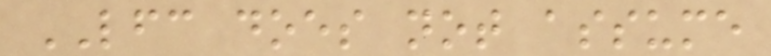LFC does not assume
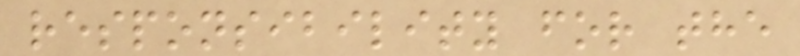responsibility for the
